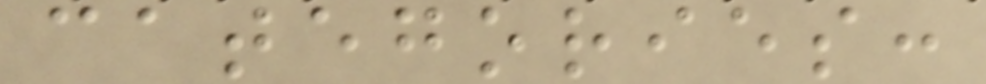categories:
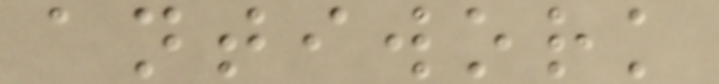antiwork
